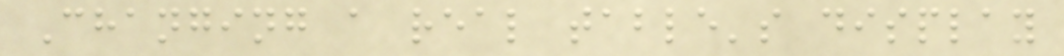Changing a real table's display
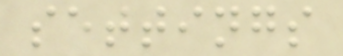settings
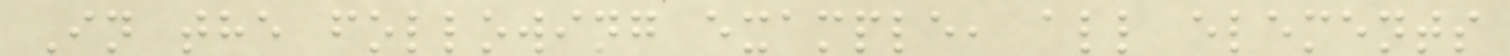In the following example, all elements
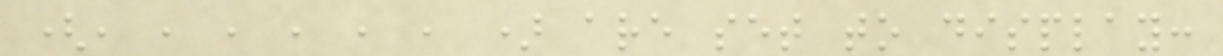(, , , , , , ) are set to display:
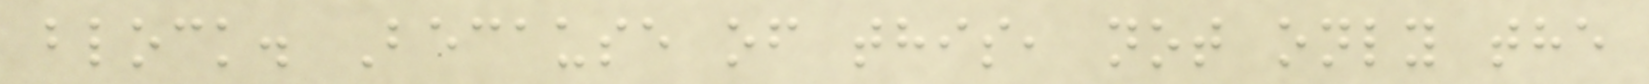block. Because of this, not only the
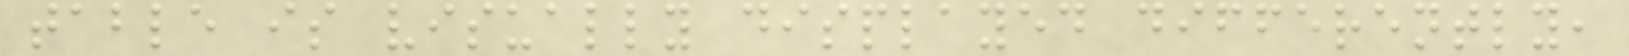table is visually displayed differently,
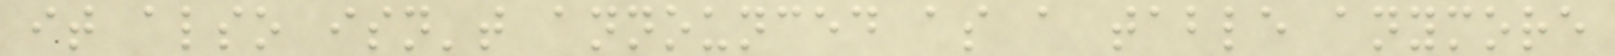it also isn't announced as a table anymore
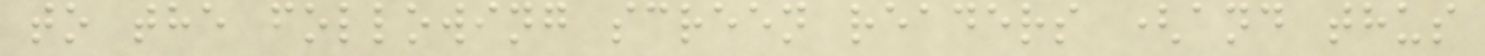to the following screen readers (and thus
